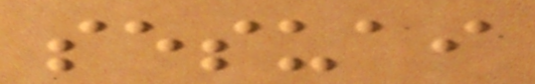sesuai
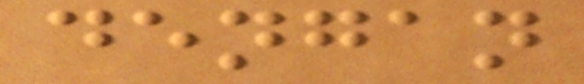dengan
